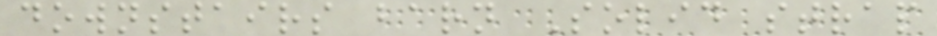downstairs barn Solid strap
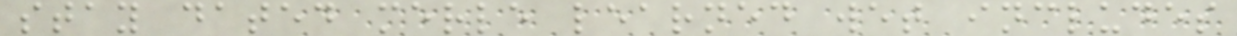stay dated merle learned wet includes
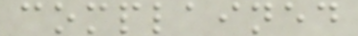complained
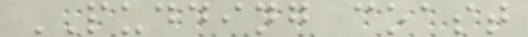PUDDING coast
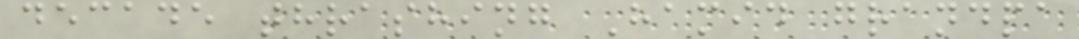decade thrashing Hamid grandpa
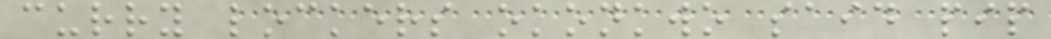curry lockers okonkwo said pip
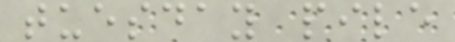tuesday pile
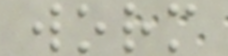worm
